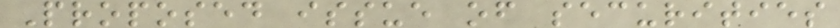Proposed issue of securities
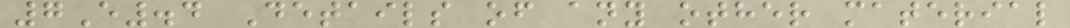7E.4 Details of any other material
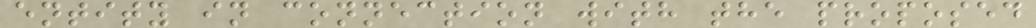entity in connection with the proposed
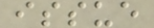issue
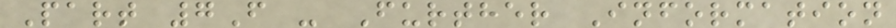Part 7F - Further Information
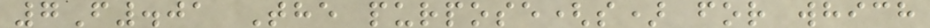7F.01 The purpose(s) for which
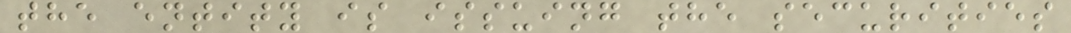the entity is issuing the securities
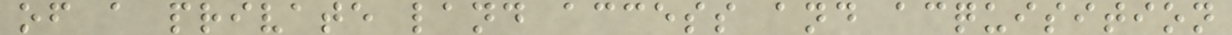of a private land access and acquisition
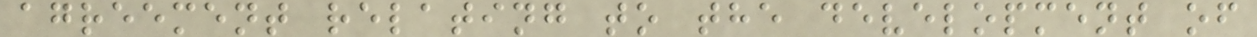agreement relating to the development of
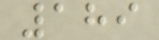189
